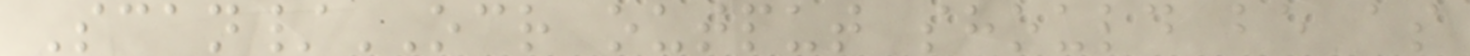Scan/OCR output should be as
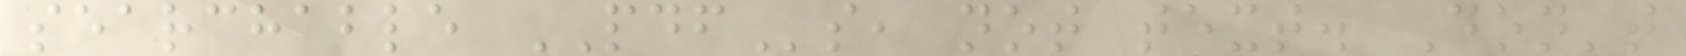searchable PDFs, not text. Don't
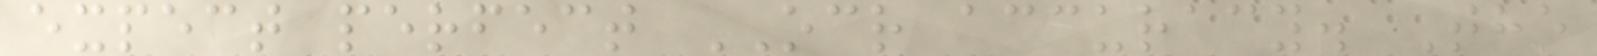expect perfect OCR accuracy. The
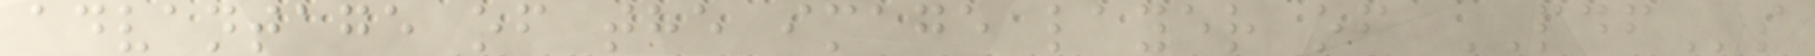advantage of the image layer of PDFs
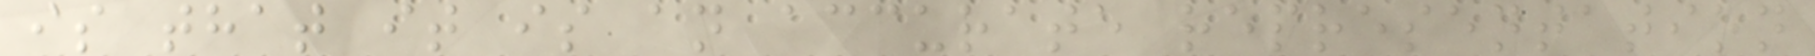is that it is an accurate representation
